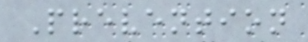Prevention
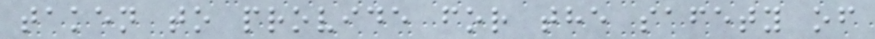taken to provide for the safety of
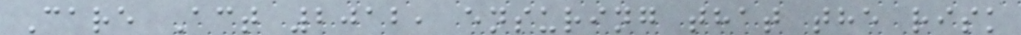Care Act 2012, ensuring that the risk
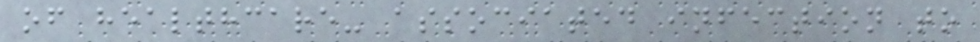of healthcare- associated infection to
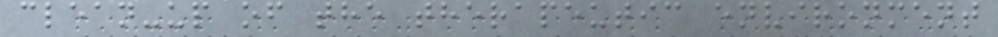clean-up of the therapeutic environment
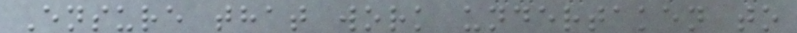Ensure that work undertaken to
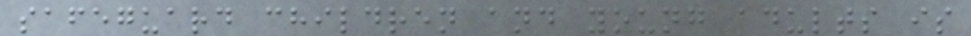safeguard children and young adults is
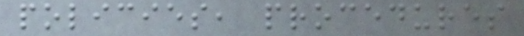policies, procedures
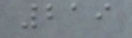219
